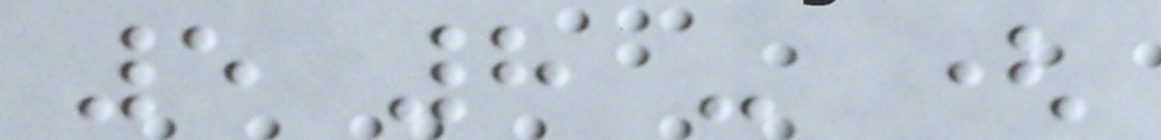5 8 - (
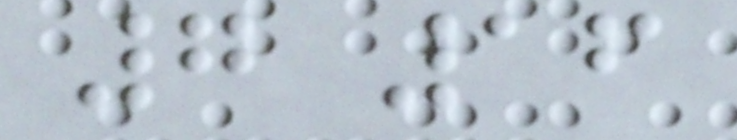7 16
